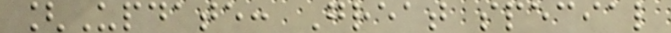[Update: Great special
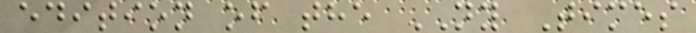edition of the NY Times
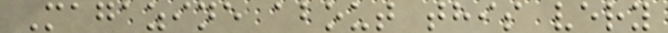Magazine about this very
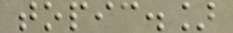topic.]
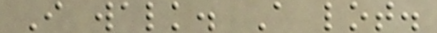I walk. A lot.
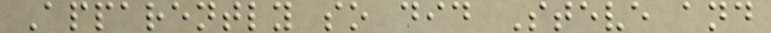Apparently so did Steve and
